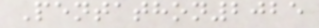Pentathon2025
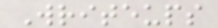Writeups
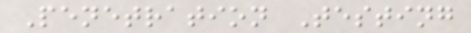Penetration Testing
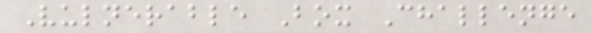Vulnerable Box Challenge
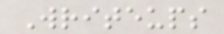Writeups
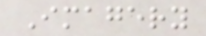Imagery
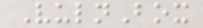VulnBox
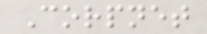Corpnet
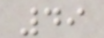49
